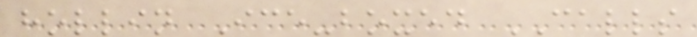hollin Ice-boxed CALLS
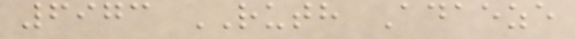6973 RUTH Adaeze
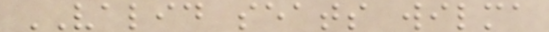VALID seats wilma
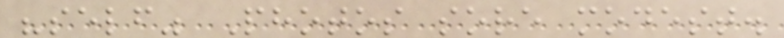"self" Photos sore modest.
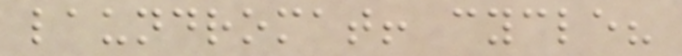laundromat! cycle?
